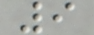9
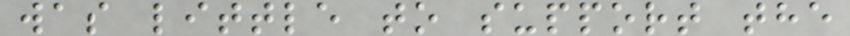was little to support the
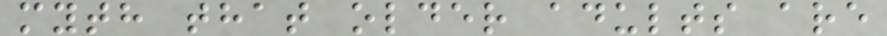myth that older adults are
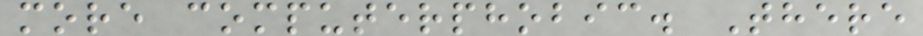more computerphobic. There
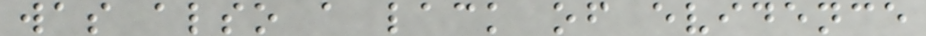was also a lack of evidence
